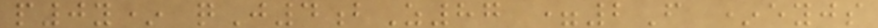p0y* qJ4bZ87 =2F *eyjs
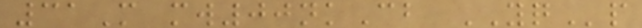31M mw00nkCb YQp
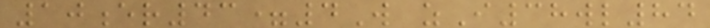10er43=4W zI38wl84
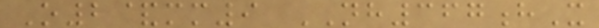O2&mm9 NH367hX
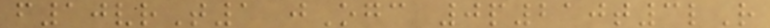f10vrT1 jOgc 0p210t3lR
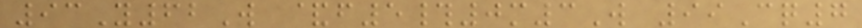93Y62W &f5#0m3W 99Cq7
